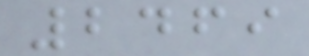2469
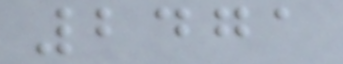2471
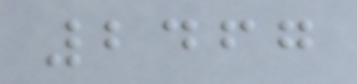2467
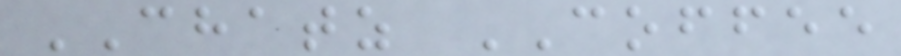CHATZ COFFEE
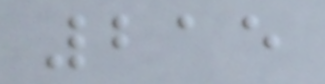215
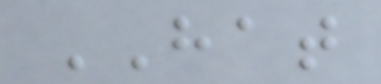HAT
